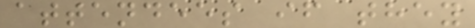attendees if they
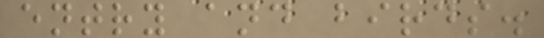entry and birds.
